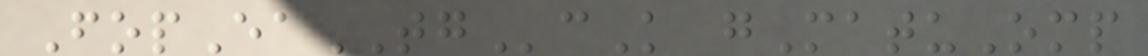FopEaTGcK gMatuOmp
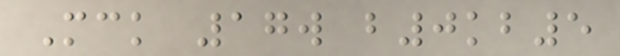Mck 17w b0kb5
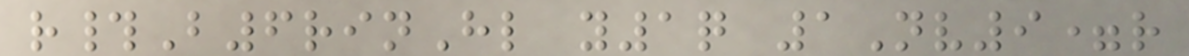r#B6rinHl y1q 1Nv9=r
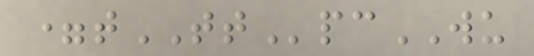=tTTpcWU
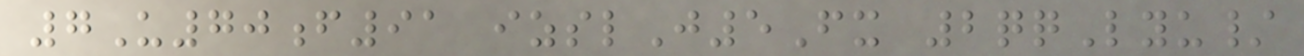7U70f91 izslJ5Fx 2qqLyu/
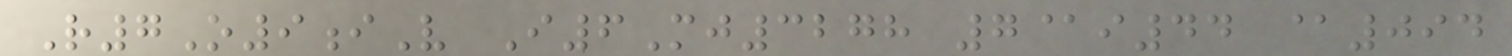R7O9iV I6Mj3278 7@i44 @094
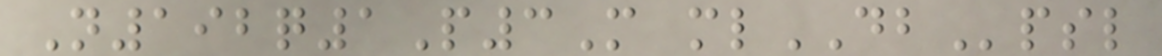N192q1P3M mlDBpsl
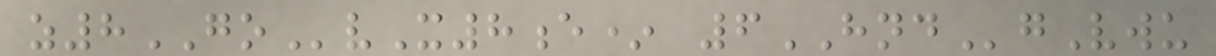z8GOvX8e* 6HNDgVwu
